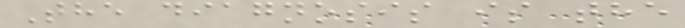The diagnosis is the
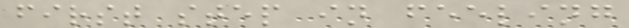first step in feeling
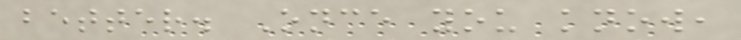better. Once you know,
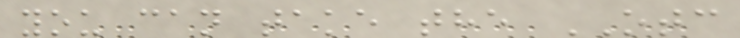you can take the OTC
